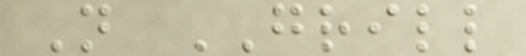N GRILL
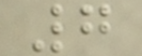7
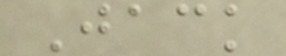Jack
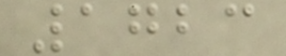1723
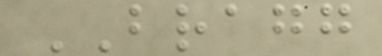BRAGG
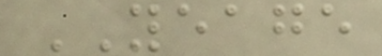YEAGE
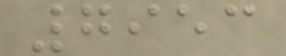7953
